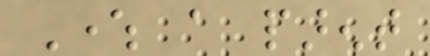Where a parent
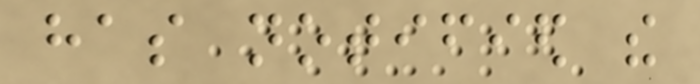has notified the
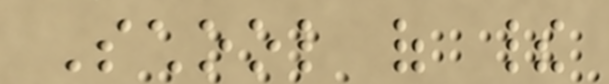School of their
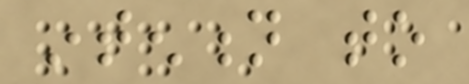intention to
